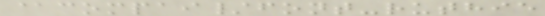@compai/font-ruthie
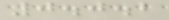0.0.2
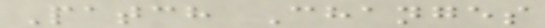Patch Changes
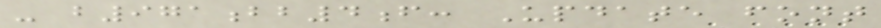- b971bb4f: Update font
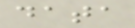data
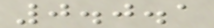0.0.1
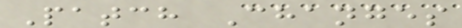Patch Changes
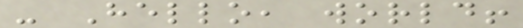- Hello, world!
